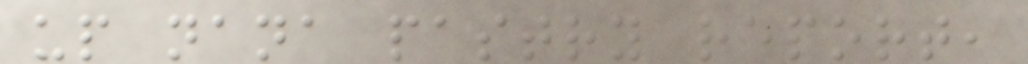up nana pastry report,
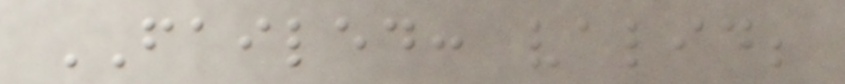FAILED: valid;
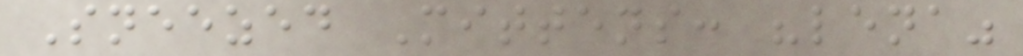Sneezed Mittens: "lena"
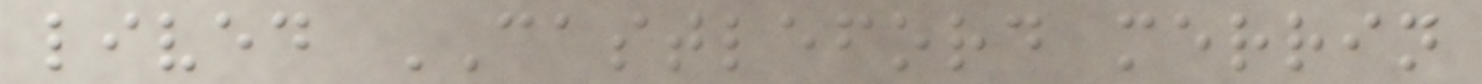lived CASTLEFORD merrin
